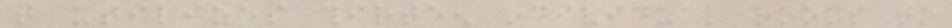that utilizes thirteen individual rooms to
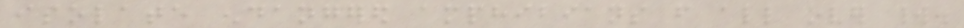isolate endangered amphibians from all over world.
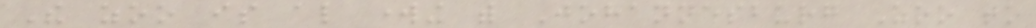The zoo is also working with Johannesburg Zoo to
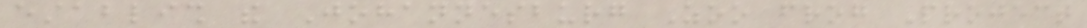establish the Johannesburg Zoo frog Project
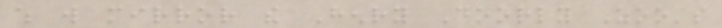which will mirror the Henry Doorly Zoo's
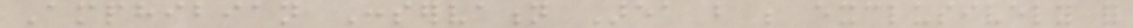Amphibian Conservation Area but be exclusively for
